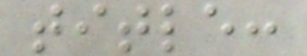title:
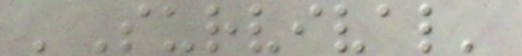'Survival'
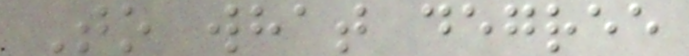To what degree
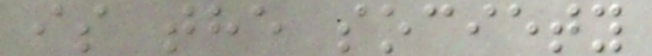is the society
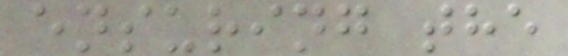ensuring the
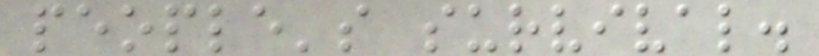people's survival.
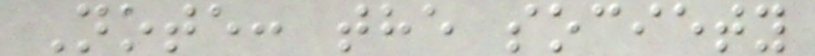Note: the society
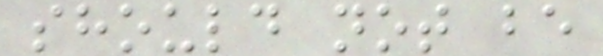should not be
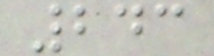243
